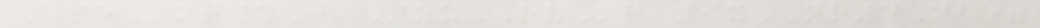SEnq#J QzuRVg 9xNR4Nb=
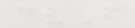cvF
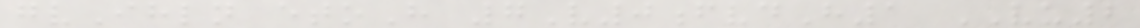gvIhln etoH 7V0fvdH1 VU2
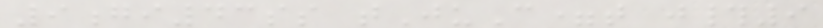9gi43ss tJuC=t j#9
